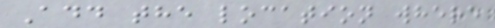Add the location where
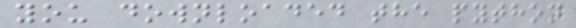you downloaded the python
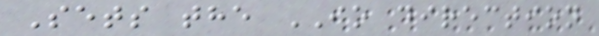Sets the IO direction
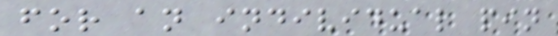for an individual pin
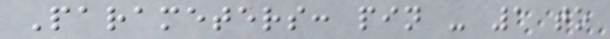Parameters: pin - 1 to
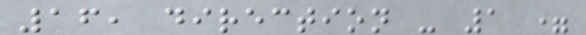16, direction - 1 =
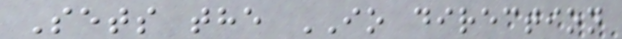Sets the IO direction
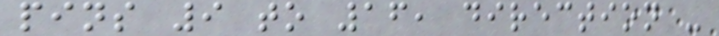pins 9 to 16, direction -
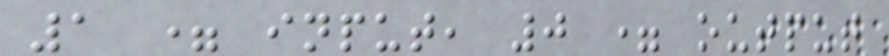1 = input, 0 = output
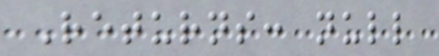Returns: null
